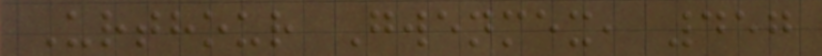Urthour Gwenmex, 457
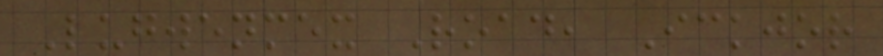Lugwenmex Road, Ickjor
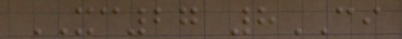XC27 8CI
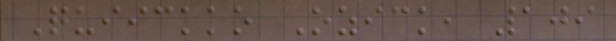Quiickko Ozick, 109
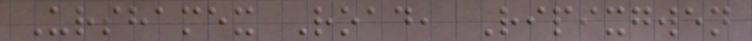Urshamex Road, Ripixgwen
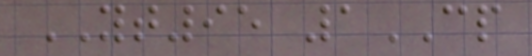YT95 1CP
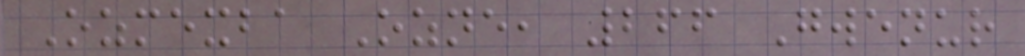Ozmexba Ozne, 266 Gwenur
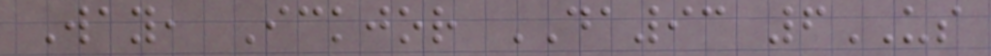Way, Ickjor DA93 6US
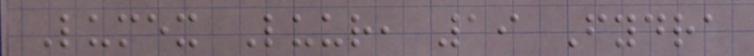Lumex Luur, 19 Fydra
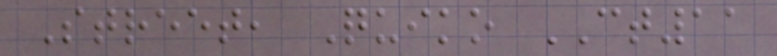Street, Quiko CT11
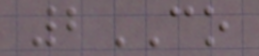2CO
